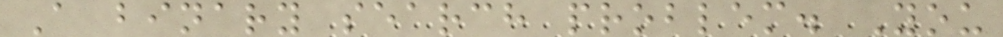A binary search problem. You
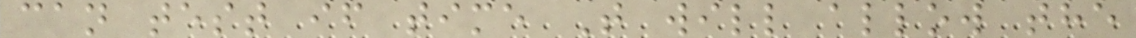can test if time T will allow the
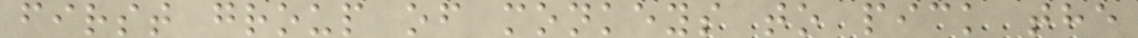first group of monkeys to pick the
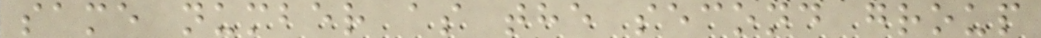same number as the second group
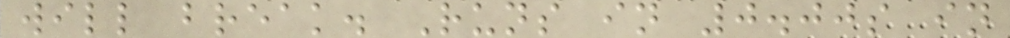will break. Runs in 0.00s in
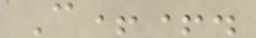C++.
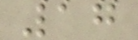17
